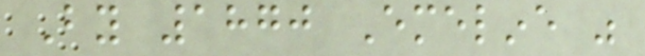By 1870 Emeline was
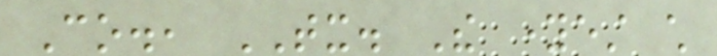Co., TX. The youngest child
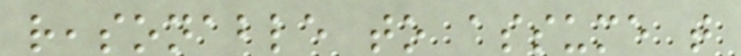reasonable to assume that
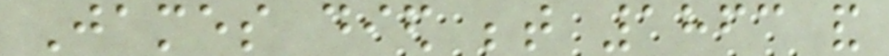James died between 1863 and
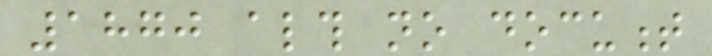1870 although no document
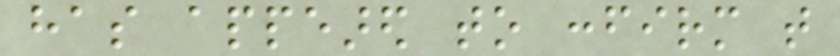has appeared to confirm that
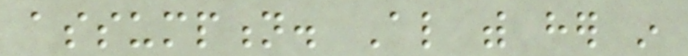assumption. Also with her in
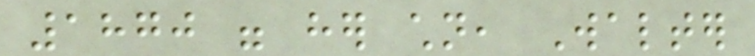1870 were her children, Walter
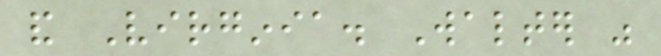and Virginia. Walter was
